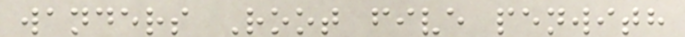wanders Root five penwith
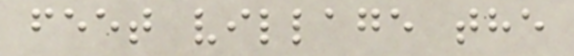feet village the
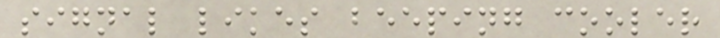signal likes beeping cooler
